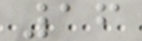16
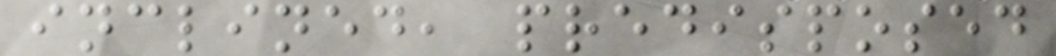inclined, predisposed
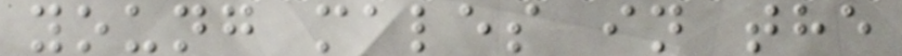young males in the
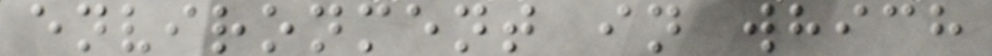environment in which
